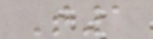T1
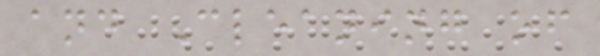and Cleaning of
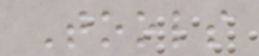Tools
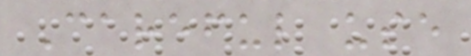Careful use
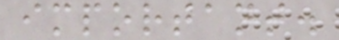important.
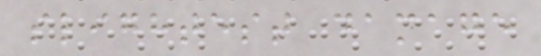slightest damage
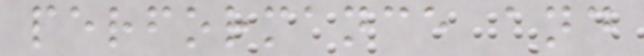performance and
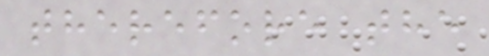therefore the
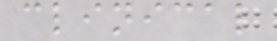clinical
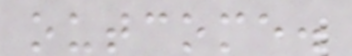outcome.
